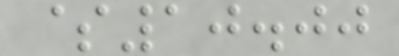$10.00
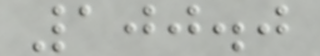100.0
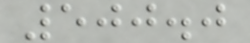500.0
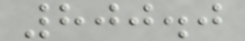800.0
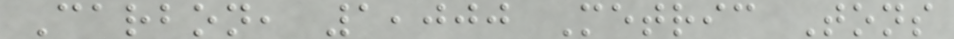Carbon, 1,000 Metric Tons
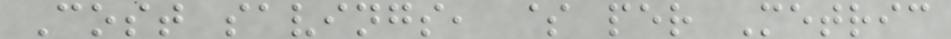Cost savings, $ per Metric
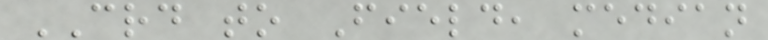CRD to Field, median
